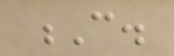C.
